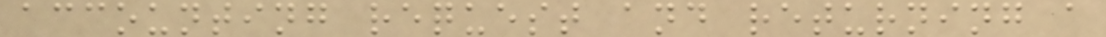accounting request and returning a
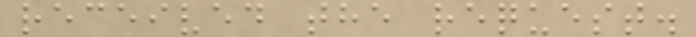received the request.
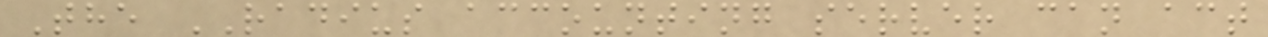The RADIUS accounting server can act
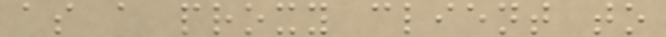as a proxy client to
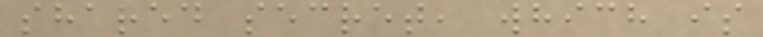shared secret, which is
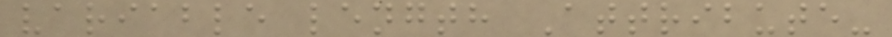variable length Attribute-
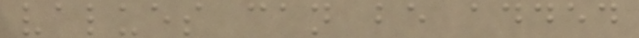values can be added
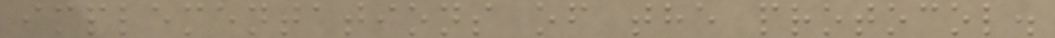implementations of the protocol.
